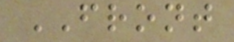FRONT
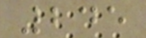245
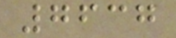7637
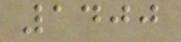1400
